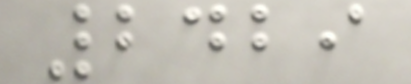2429
